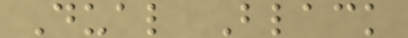Dual Black
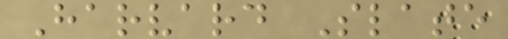Harvard Slate
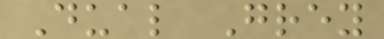Dual Grey
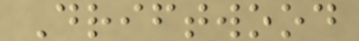Driftwood
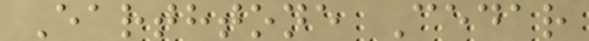Earthtone Cedar
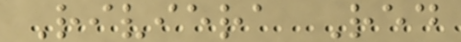Riviera Red
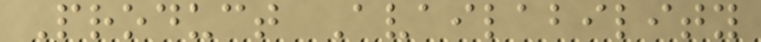Product Availability
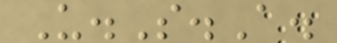U.S.A.
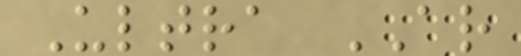Ultra AR
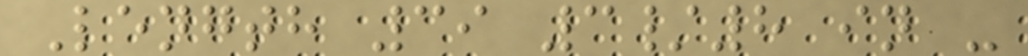Length 39 3/8 in -
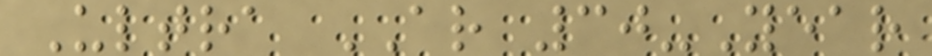Ultra AR 30-Year
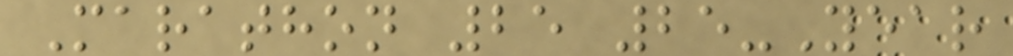Marathon 25 25-Year
